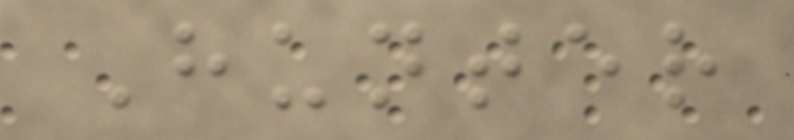Hunter
